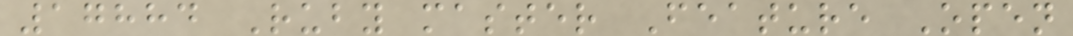17884 Ruby master Feature Open
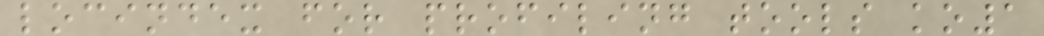locindex for profiling tools ko1
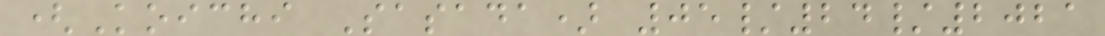(Koichi Sasada) 05/24/2021
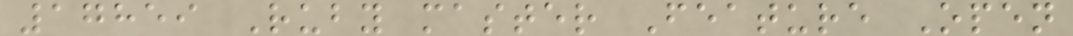17859 Ruby master Feature Open
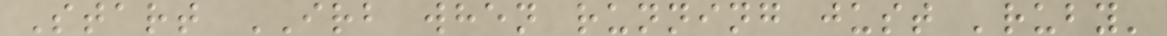Start IRB when running just 'ruby'
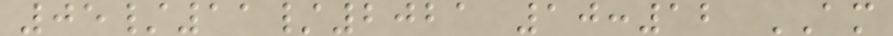05/11/2021 10:12 AM
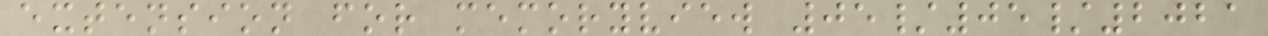extension for memoryview 05/05/2021
